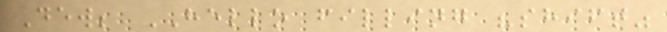Dew; HELLO filling "shift"
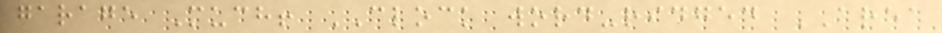garage Much! CLOCK word-ridged AREA
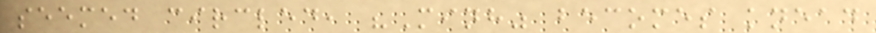seemed circled, "Minh" becomes knead
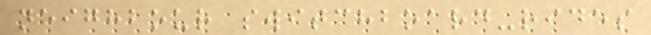neighbour switchboard-rides
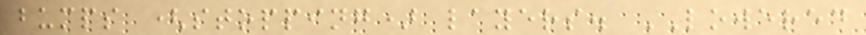bumps (stopping) layers. LOWERED
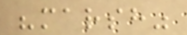"marsh"
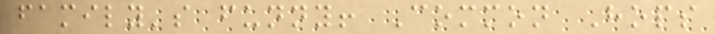family's funny! Common Hops
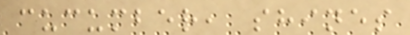cucumber, shines
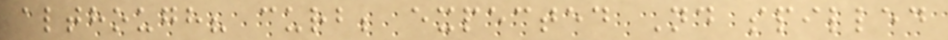although? curb; expected Nd spilled
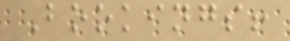Bookings!
